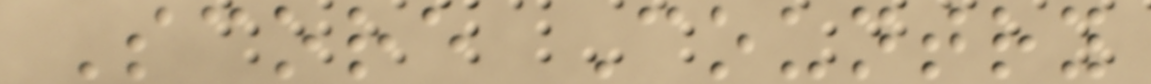Score Country
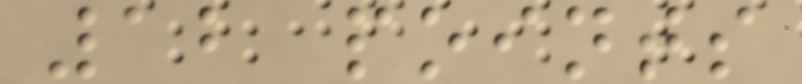12 points
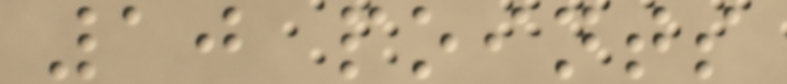10 points
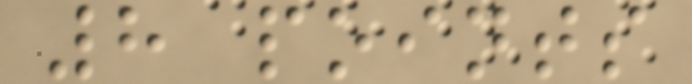8 points
